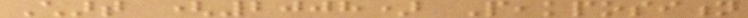Chart (2008) Peakposition
